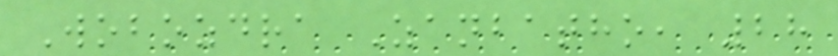Wobozdra Zanbatho, 28
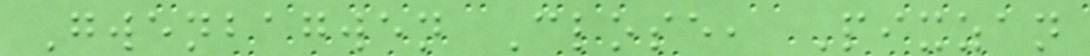Gwenbagwen Close, Pixzan
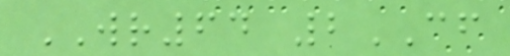WR64 2CF
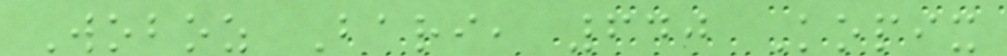Woboz Bari, 640 Kopix
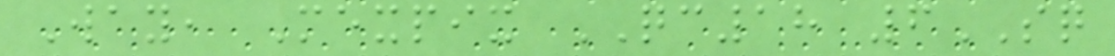Way, Mexpix QC18 6SQ
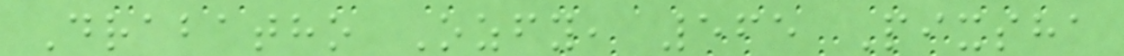Drabatho Ozfy, 565 Pixsha
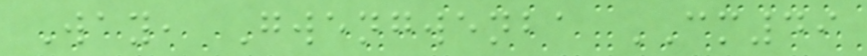Way, Gwengwenba CM49
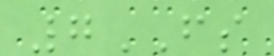7FS
